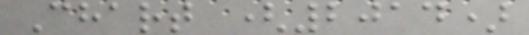Chart (2014)
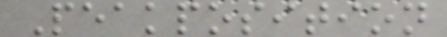Peakposition
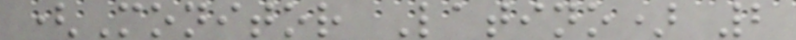(Monitor Latino) 2
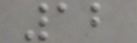12
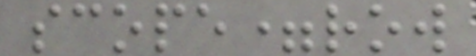scope=row
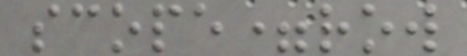scope=row
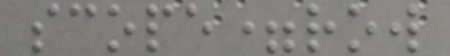scope=row
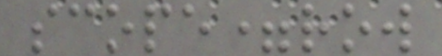scope=row
